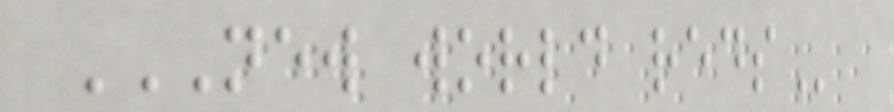NEW WORLD REDS
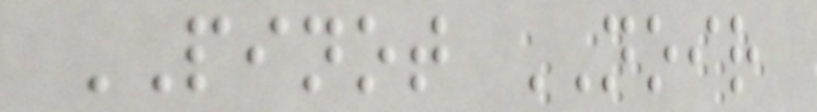PINOT NOIR
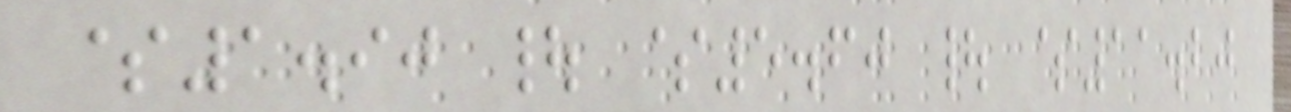$1.90 | $5.60 | $11.20
